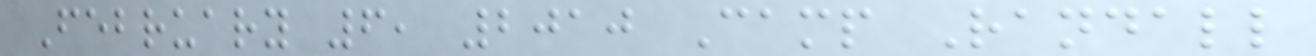February 6, 2010 Camp Randall
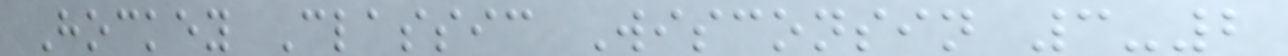Hockey Classic Wisconsin 3-2
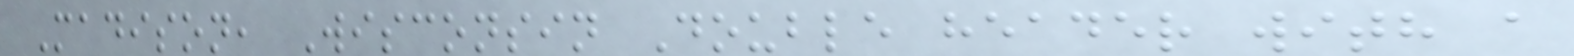Madison, Wisconsin Double header with a
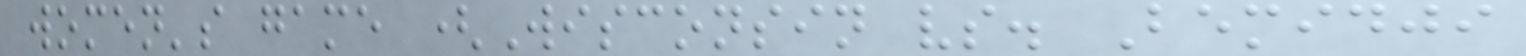women's game (Wisconsin vs. Bemidji
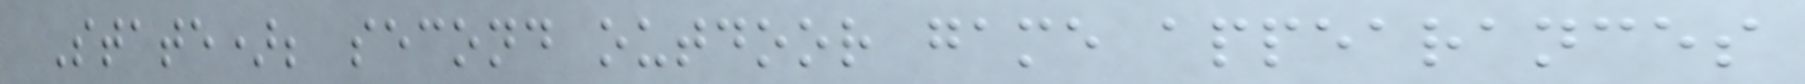State); second outdoor game appearances
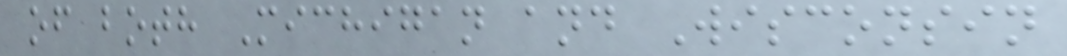of both Michigan and Wisconsin
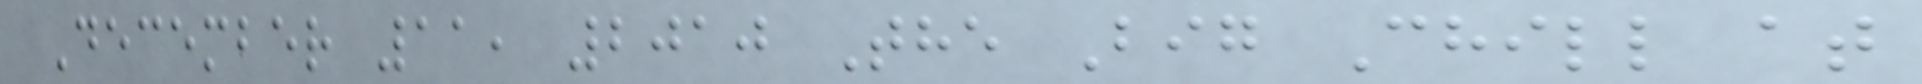December 11, 2010 The Big Chill at
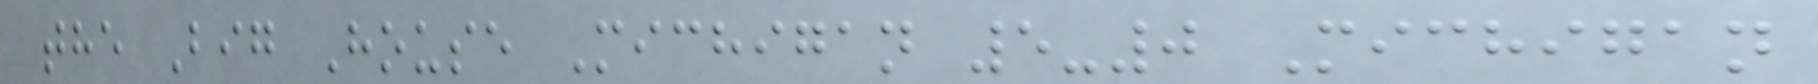the Big House Michigan 5-0 Michigan
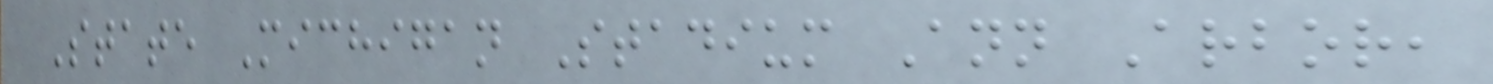State Michigan Stadium Ann Arbor,
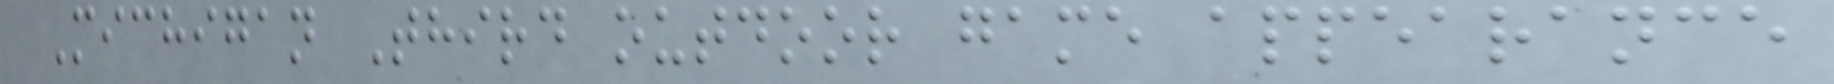Michigan Third outdoor game appearance
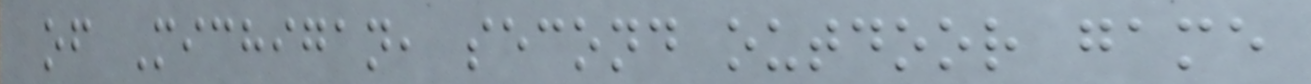of Michigan, second outdoor game
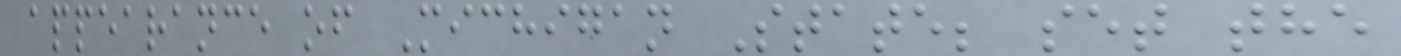appearance of Michigan State; set the
